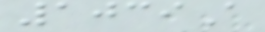1039A
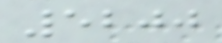5200
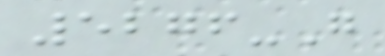5276-G
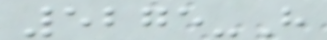5275-H
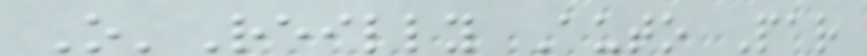O'Reilly Auto Par
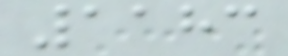1183
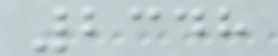2348
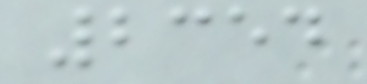2354
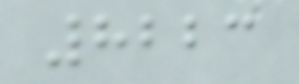8223
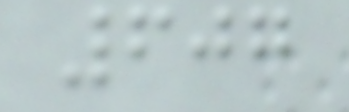607
